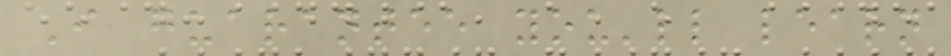I guarantee you'll learn
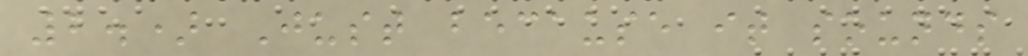2.) Just because it sounds
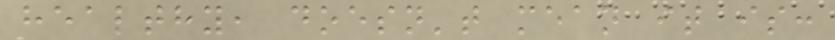healthy, doesn't mean it is:
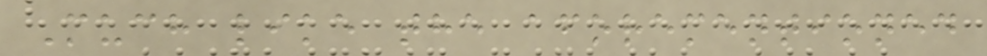Much like the aforementioned
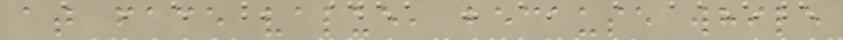at face value, because while
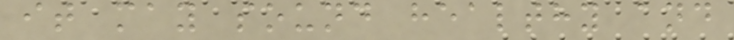it may sound healthy and
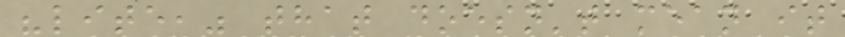"lite," that doesn't mean it
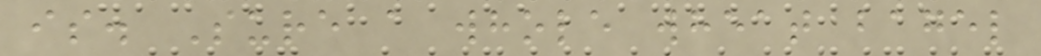is. Sure a whole wheat bagel
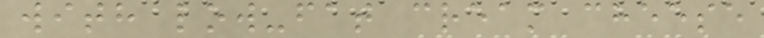with low-fat cream cheese
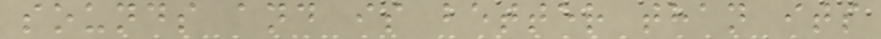sounds and is better than its
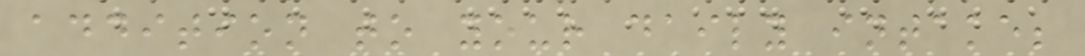addition to your daily intake;
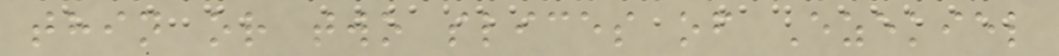thin or two slices of Ezekiel
